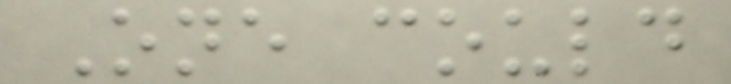One could
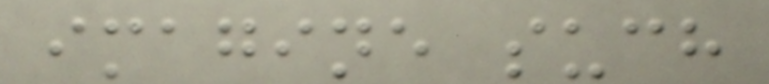imagine such
